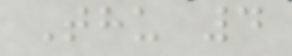Thu 4
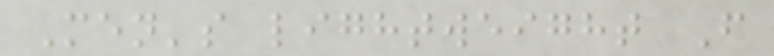Men's lightweight F
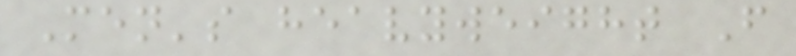Men's heavyweight F
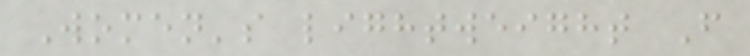Women's lightweight F
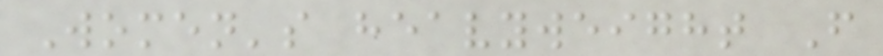Women's heavyweight F
